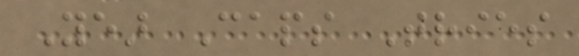Year Caps Tries
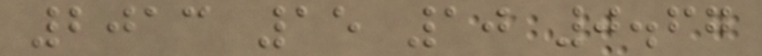2013 15 10 0.67
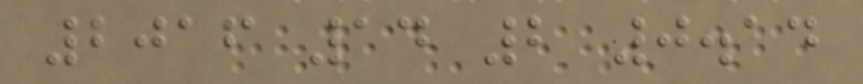2016 14 2 0.14
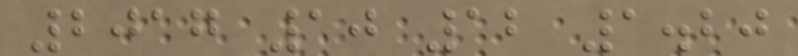2017 10 12 1.20
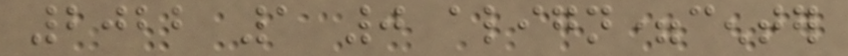2022 1 0 align=center
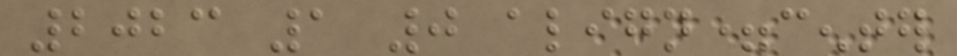2023 1 0 align=center
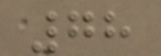78
